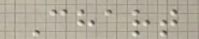Chart
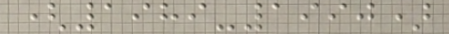(1989-1990)
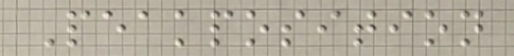Peakposition
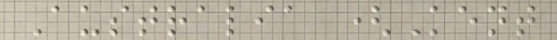Australia (Kent
